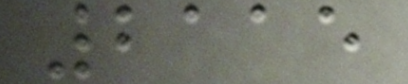2115
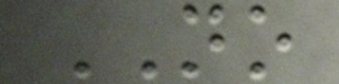NO
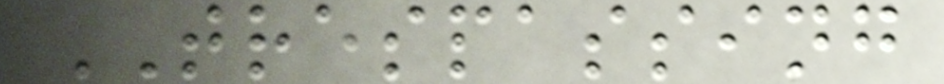TRESPASSING
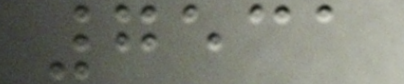7531
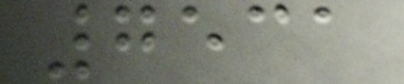7531
